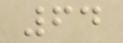64
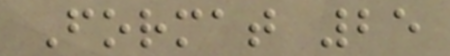Format 25
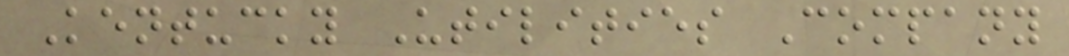Kentucky Utilities Company
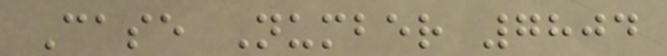Case Number 7804
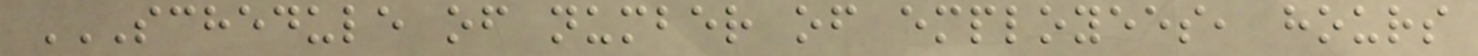SCHEDULE OF NUMBER OF EMPLOYEES, HOURS
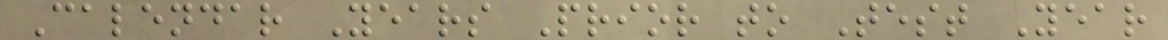Calendar Years Prior to Test Year
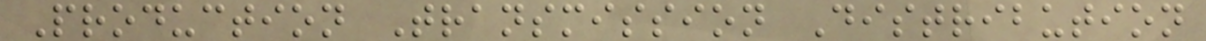Production Transmission Distribution
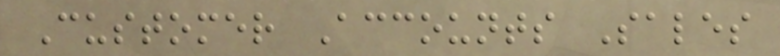Customer Accounts Sales
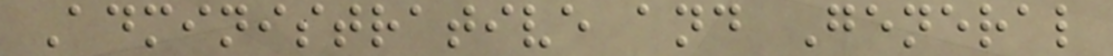Administrative and General
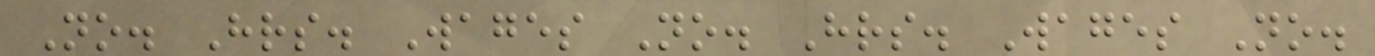No. Hrs. Wages No. Hrs. Wages No.
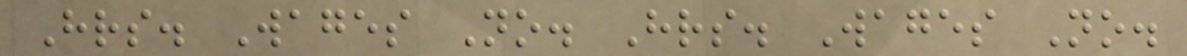Hrs. Wages No. Hrs. Wages No.
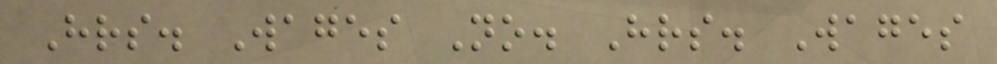Hrs. Wages No. Hrs. Wages
